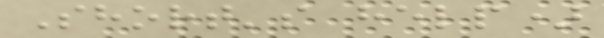Short's help)
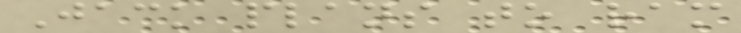Jack plans to ram
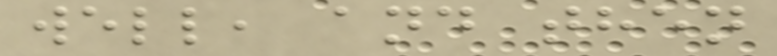well, and then
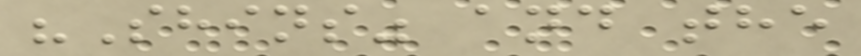"Shins" and the
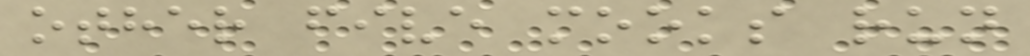other five mooks run
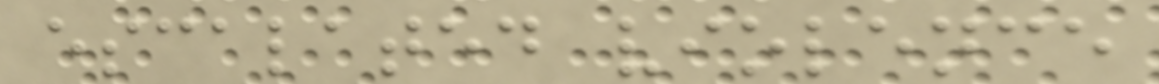escalated violence
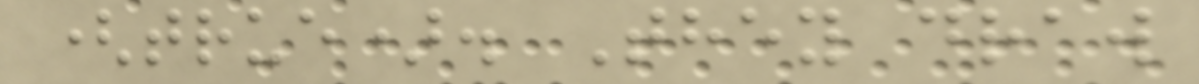(true). They draw
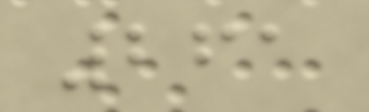261
